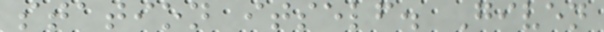station itself. Given
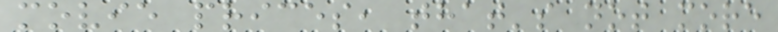movie prices, that's not more
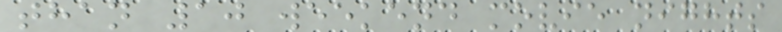than 10 weekend movie nights
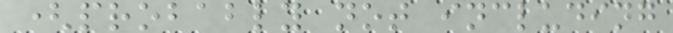(probably not including
